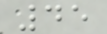45
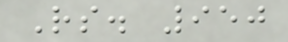Rs. 950
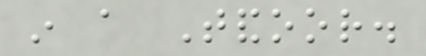in a Tandoor.
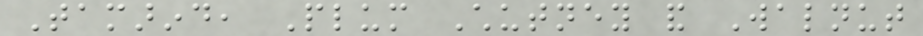Tamarind, Plum Chutney and Walnut
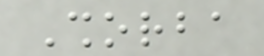Shorba
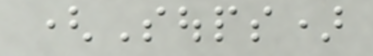(Soups)
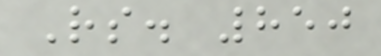Rs. 850
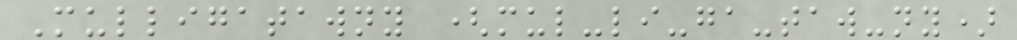Mulligatawny (mul-li-ga-taw-ny)
